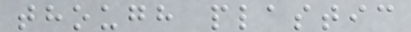though plastic
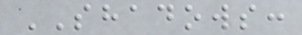SHADOWS:
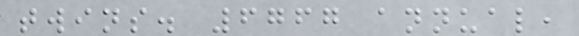twins. 6767 annual,
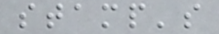stamp's
